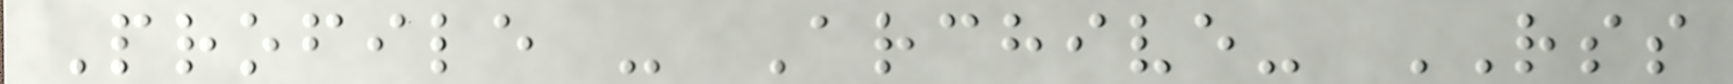Profile - Archive- RSS
